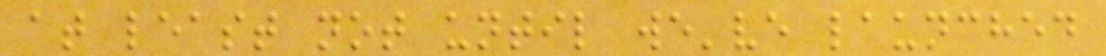at least not until we've launched
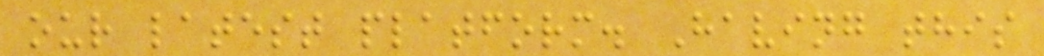our latest platform. Having this
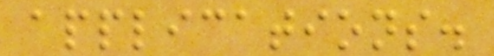applications.
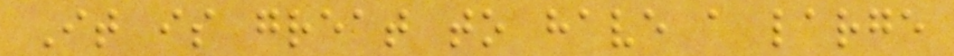It is great to have a large
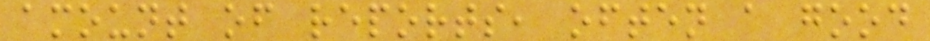amount of reports, often a good
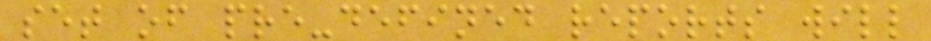set of pre-defined reports will
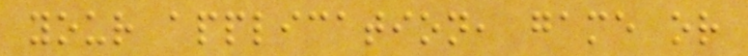your application, game or
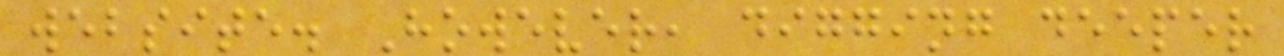website. However, digging deeper
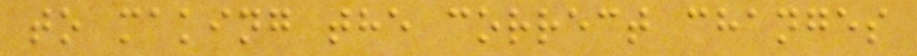to making the correct changes
